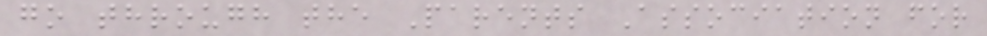go through the Parents Association for
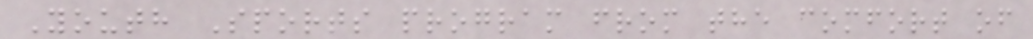Youth Sports program from the comfort of
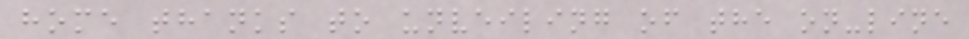home thanks to unveiling of the on-line
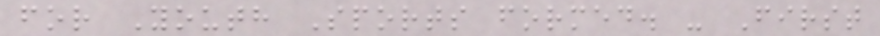for Youth Sports formed. - First
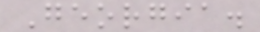Georgia.
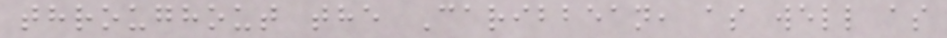throughout the Caribbean, as well as
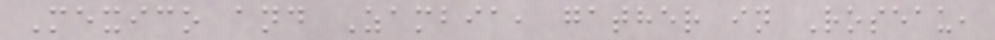Mexico and Zambia, gather in Roseau,
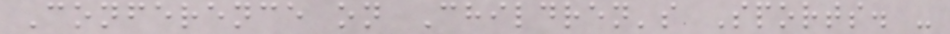Conference on Children's Sports. -
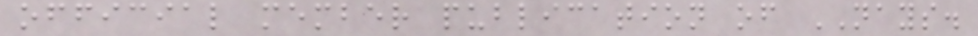official member publication of NAYS.
